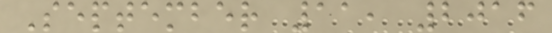September 11, 2016
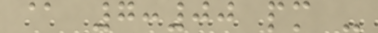@ 7:00 pm -
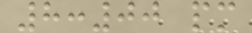8:00 pm
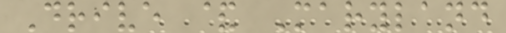Drive & Maryland
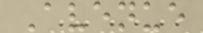Avenue
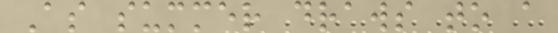As summer draws to a
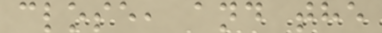close, and the
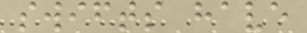swifts have
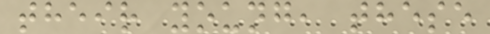their young, these
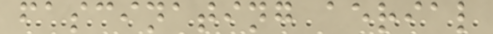fascinating aerial
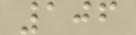106
